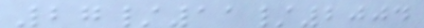27/11/2004
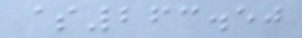$263.50
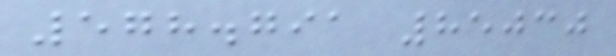578.791 85030
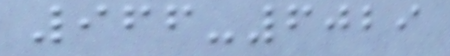966-6029
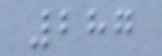287
